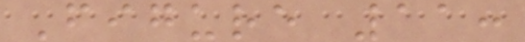Figure 11:
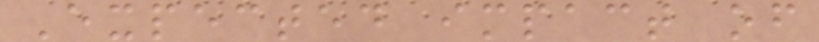Expected impact of
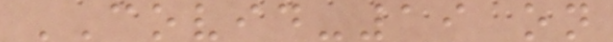COVID-19 on
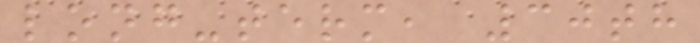long-term, 30th
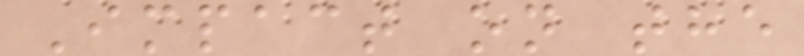Impact on the
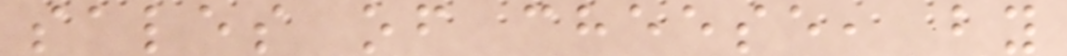sales of cheese, by
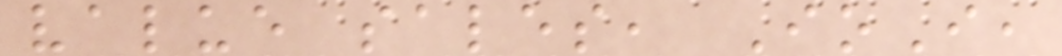value sales, IoI,
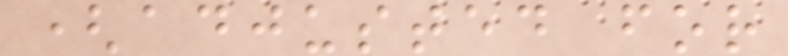(adjusted for
